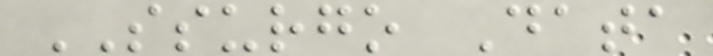SSURGO Data
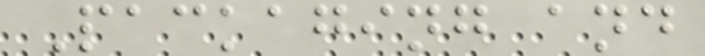Packaging and
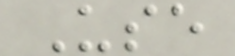Use
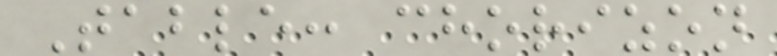Table: chorizon
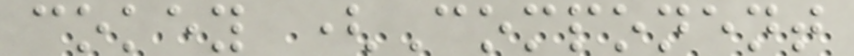cokey (Component
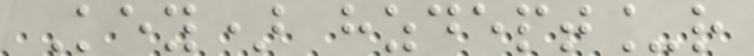Key) hzdept_r
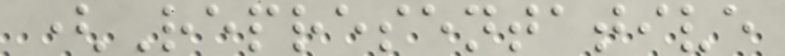(Representative
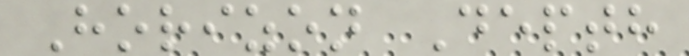Horizon Depth
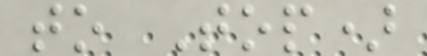to Top)
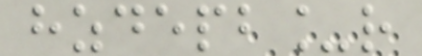hzdepb_r
